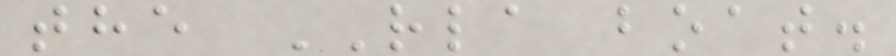the RLA boat.
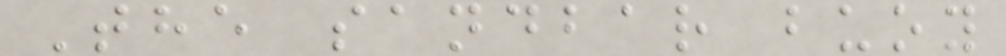The sandbar buoy
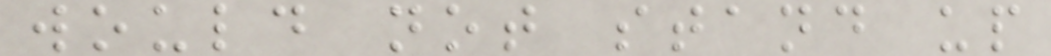would not stand up
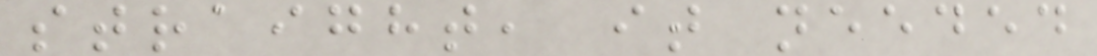straight, it needed
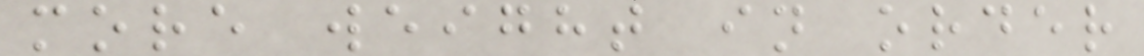more weight in order
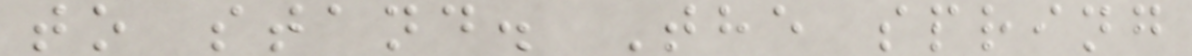to stand. The spring
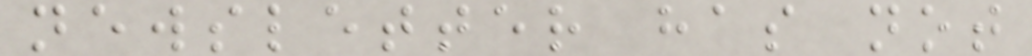newsletter has not
